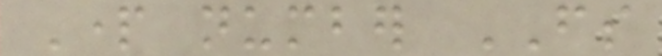Part number FS
